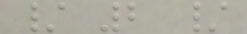/ 2 /
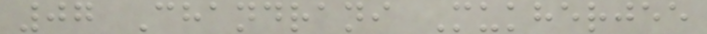07 Chandrani Mukherjee
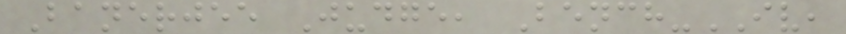Banerjee Judge, Bench-IV,
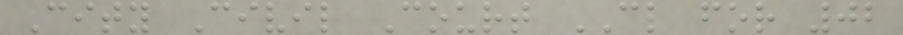City Civil Court CL for 02
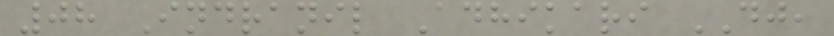08 Indranil Adhikari DJ,
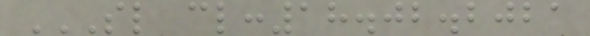SL CL:18.02.2021
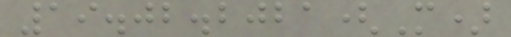19.02.2021(M)
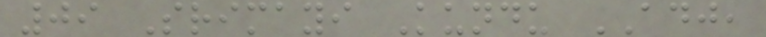09 Srimayi Kundu ADJ,
